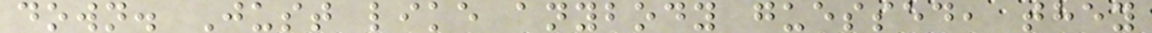down. Just like anybody guessed, they
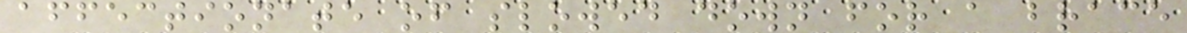affectionate of slowed down for a brace
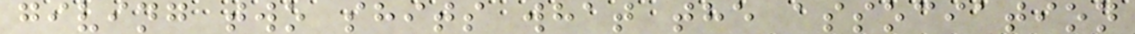giving two shits what the association
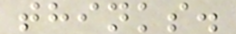thinks.
